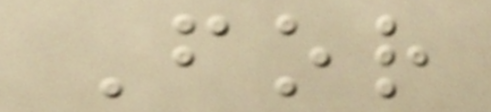For
